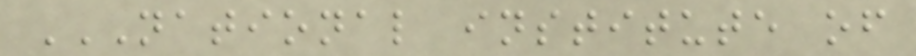NATIONAL INSTITUTE OF
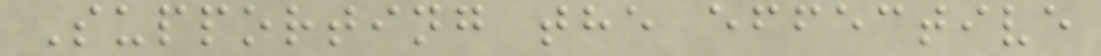Supporting the effective
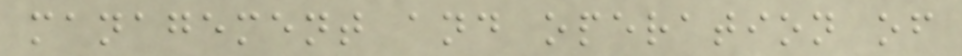management and operation of
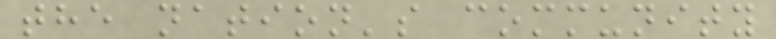the nation's community
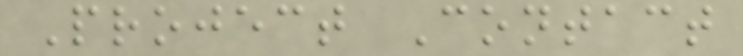Project Contact
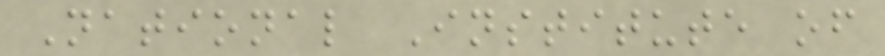National Institute of
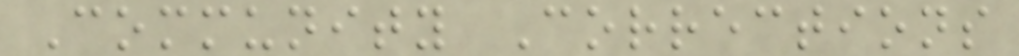Community Corrections
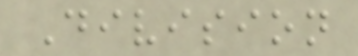Division
